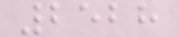2528
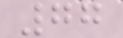77
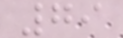79
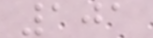101
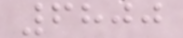6800
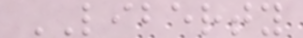LIBERTY
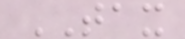TAX
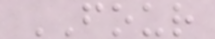FOUR
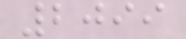2099
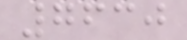7630
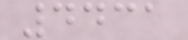4431
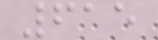615
